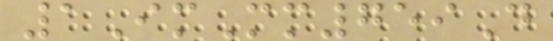1ImMm759D
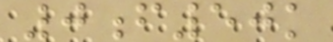0f50k
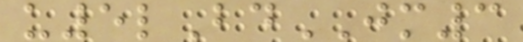u5lBdJM3
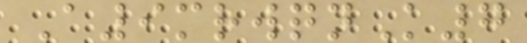A9mrwqnK7
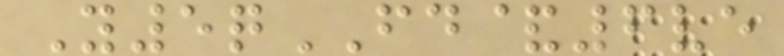Y5qFD&6ve
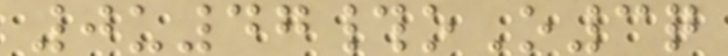0u47#oO3q
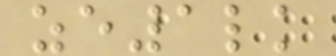ze1lk
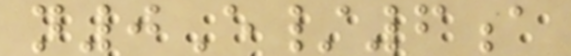n0E/6a
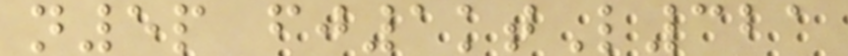n5p fj1ktL321
